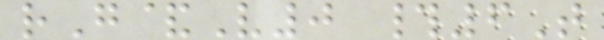rG&V0 #6T
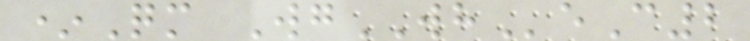*Qm WgWHeC2
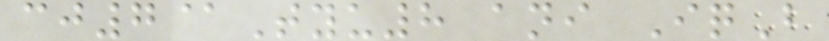cj7@Tyu8 ani IqB
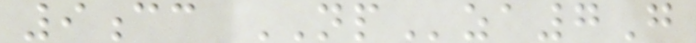9cc NPza7G
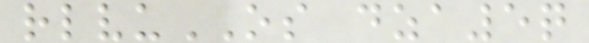rlvuOS dza5q
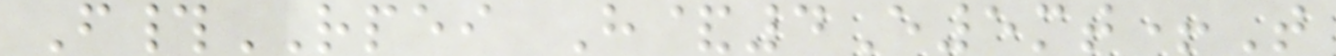F#RPEI H&4E5mt+T
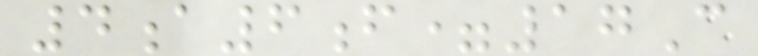4a6f=17C
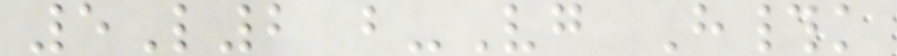5L2 b-Vg H#k
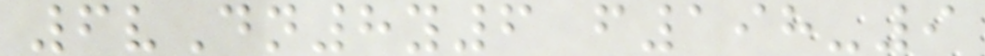6vDn8y6 f198-9
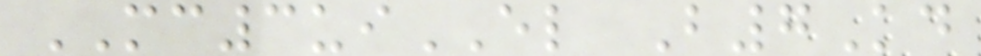MC3uiEL B7Kd
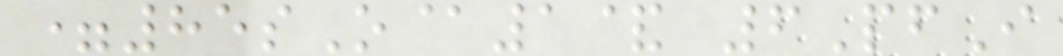=85sO@1& 6PfI
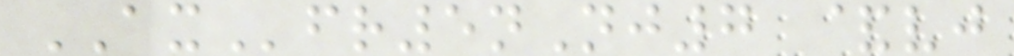AXfr5nNj7 &vj
